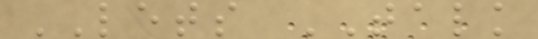LETS TALK
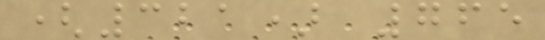(321) 765
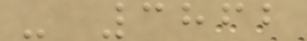- 3862
